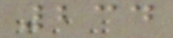234
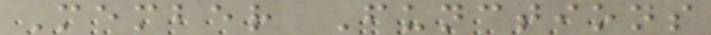Member Functions
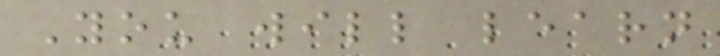You will learn
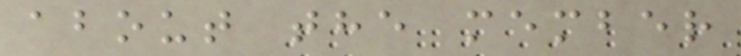about the member
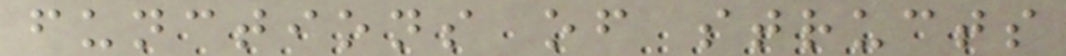functions of structs
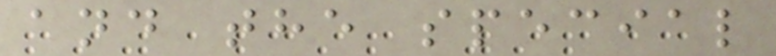and the special
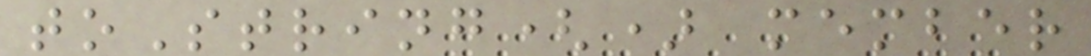toString() member
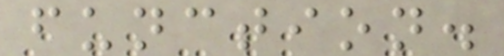function.
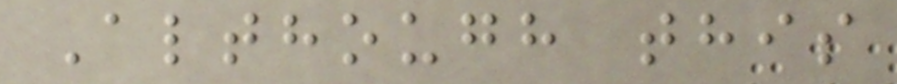Although this
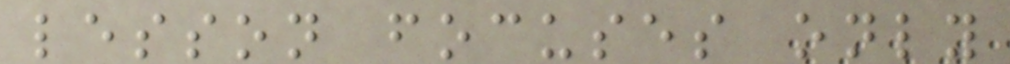lesson focuses only
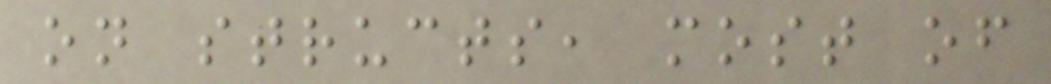on structs, most of
